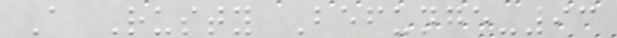A Rusty Befunge-93
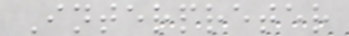Interpreter
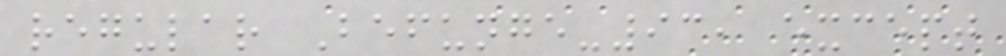regular Befunge-93, except
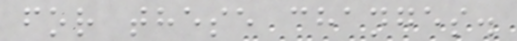for these changes.
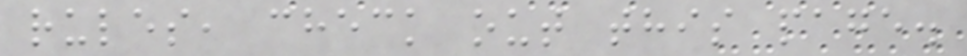rules, check out this page.
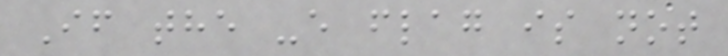If the -e flag is not
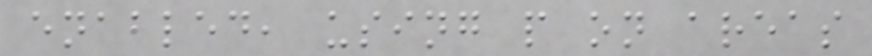enabled, using p on areas
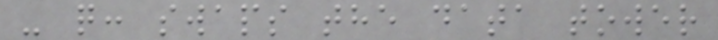- q: swaps the data tower
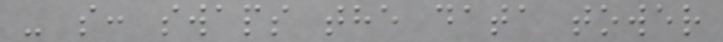- s: swaps the data tower
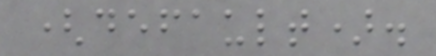(default).
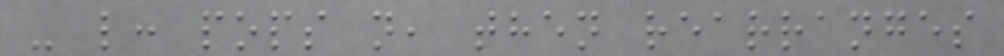- l: pops n, then rearranges
